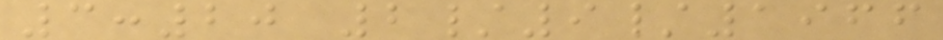3:20 2/9/1966
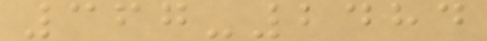367-2484
